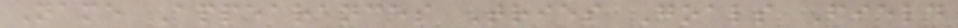Name Appearances Tries Goals Field
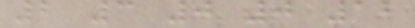2 3 0 0 12
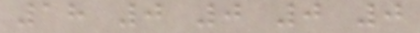18 0 0 0 0
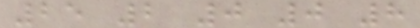25 2 0 0 8
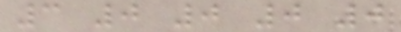3 0 0 0 0
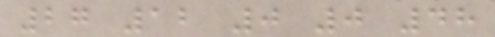27 12 0 0 48
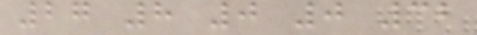27 8 0 0 32
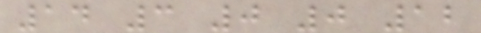14 3 0 0 12
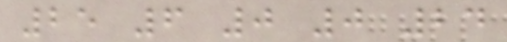25 6 0 0 24
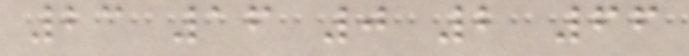23 16 0 2 66
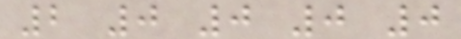2 0 0 0 0
